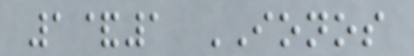1&1 IONOS
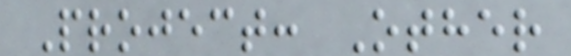Project: Other
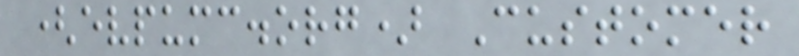(evpumc.org) Customer
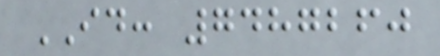ID: 7487260
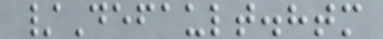/Default.htm
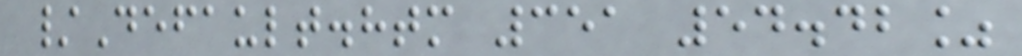/Default.htm 351 54.42%
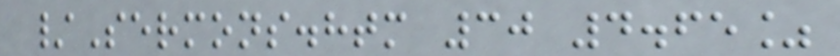/Sermons.htm 30 4.65%
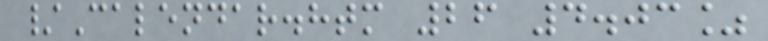/Calendar.htm 26 4.03%
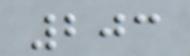203
